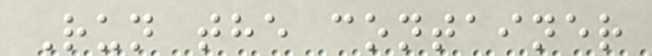Run the container
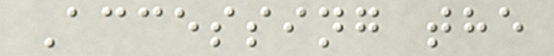Accessing the
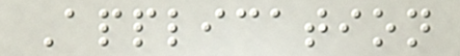Application
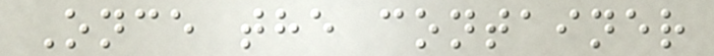Once the container
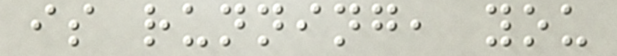is running, you
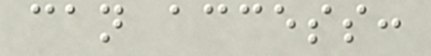can access:
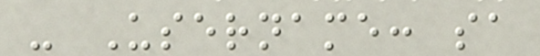- Username: sa
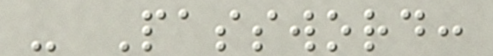- Password:
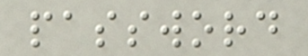password
